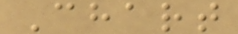Chart
